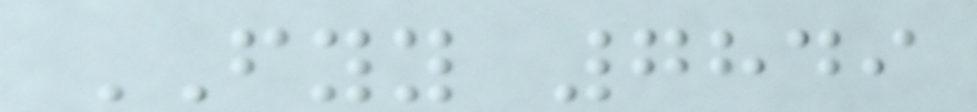FYY 7849
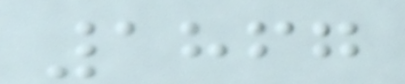1867
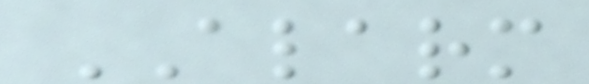ALARM
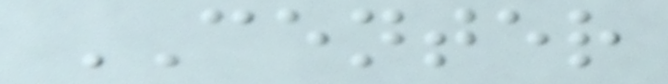CENTER
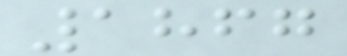1867
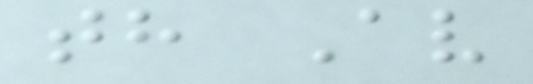th Av
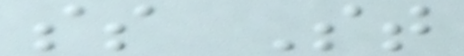ss St
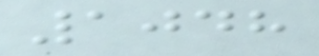1048
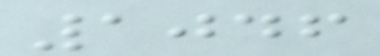1046
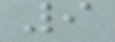9
